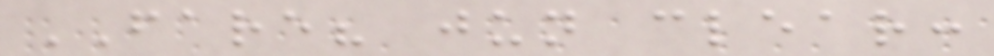FARE? jun clear:
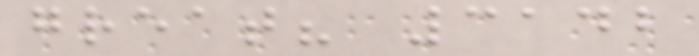great? 3142
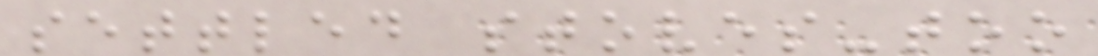settled stoves-too
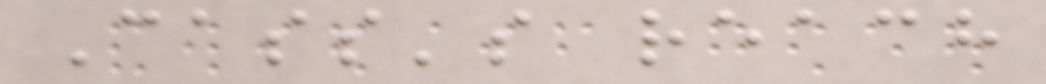Cass's reach
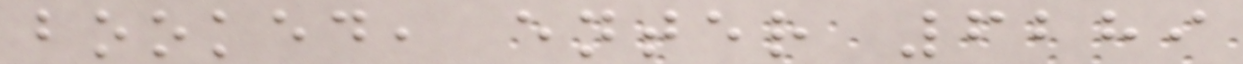booked, enter 6289
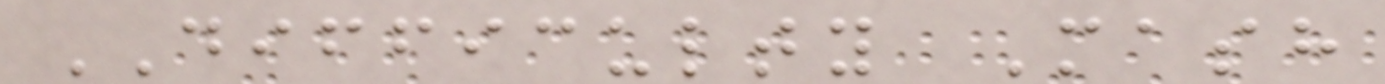DIFFICULTY Mash
